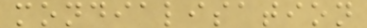mondialisation
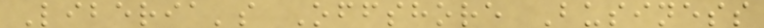Liberia's Offshore Business
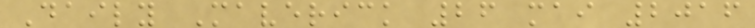Daily Maverick 26 mai 2016
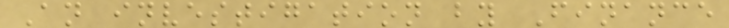An investigation by Finance
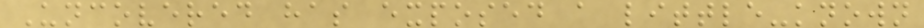Uncovered has exposed a little-known
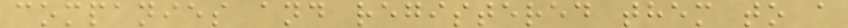companies and registered them to a
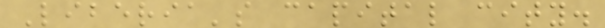Liberia's capital city.
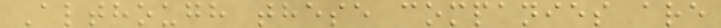Although these companies are
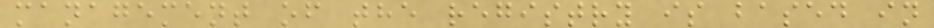management of the registry is based in
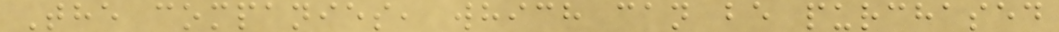The companies, which can be purchased
